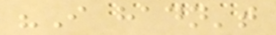"I hadn't
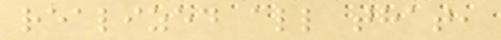realized all that,
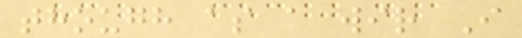though as a wir I
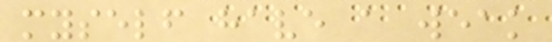myself have a weak
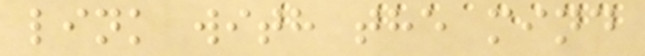link with the mind
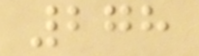278
